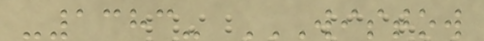-1383- WISTOW
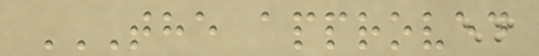THE APPROVED
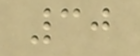30
